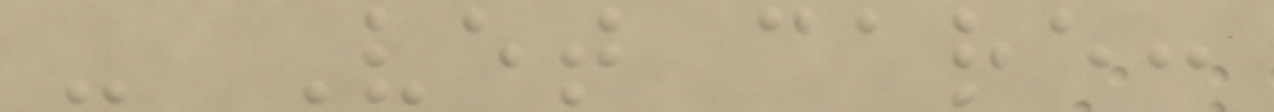- Vet care:
